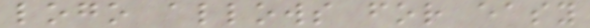logo allows for easy
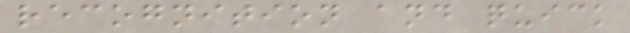recognition and quick
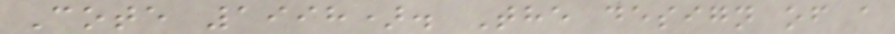Cote 1998). The design of a
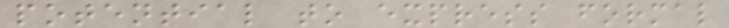potential to express formal
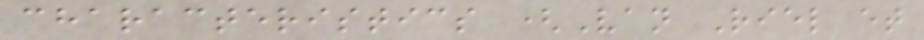characteristics (Van Riel et
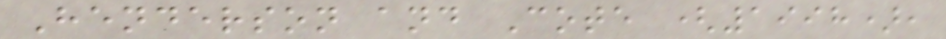Henderson and Cote (1998),
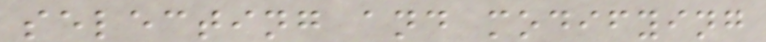selecting and modifying
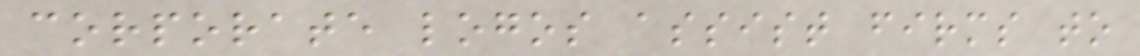corporate logos assist firms to
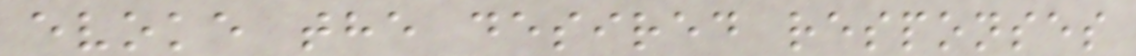evoke the desired responses
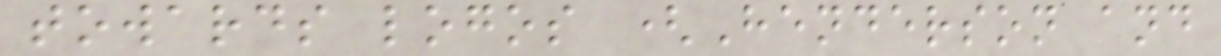towards logos (Henderson and
